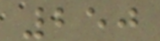250
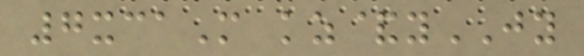7xcaM kz&yJY
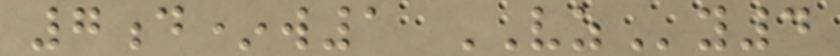7d*w1 VZy4
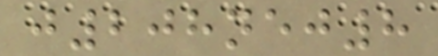j208nej8
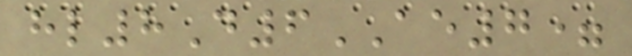hl8D6AE7=
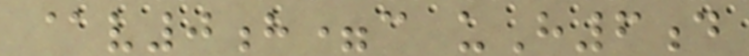@v0h=c uH6d
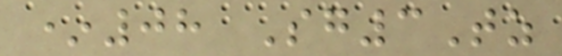*08 Sg3Tz
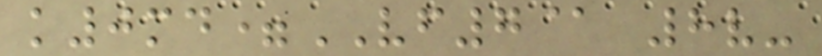k0md=VF7@ 8v-
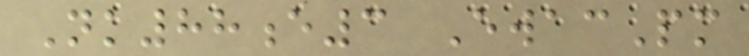Nk88e3 EwacPm
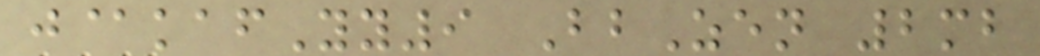j@kafYy9 BbZen 2mb
